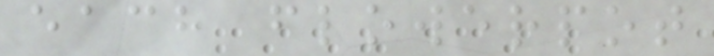each flowerpot
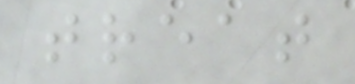treat
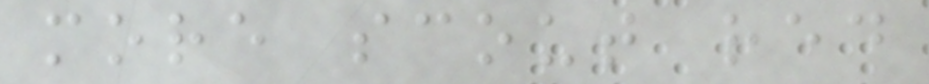more scout red
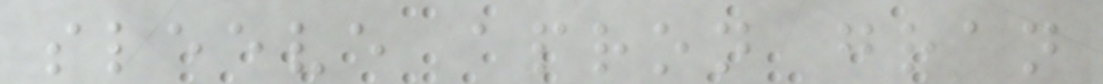sleeve apron gran
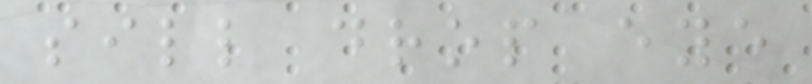sill drop eye
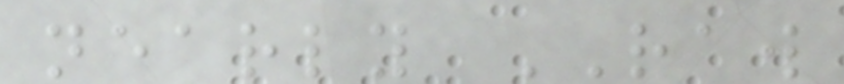nearly RAW
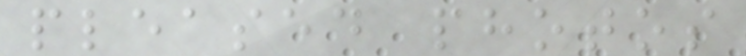pleased photos
